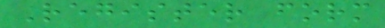Register form
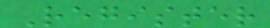Register
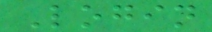Login
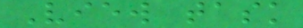View task
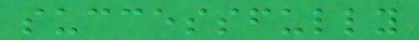successfully
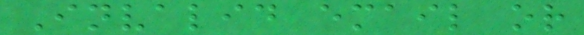Invalid email or
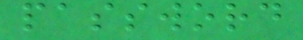password
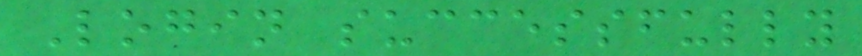Login successfully
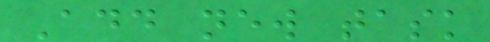Add new task
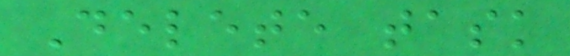Delete task
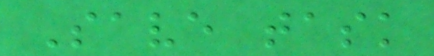Save task
